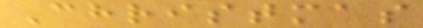Christmas
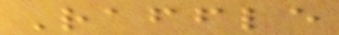Raffle
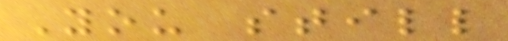You still
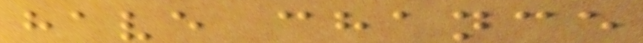have chance
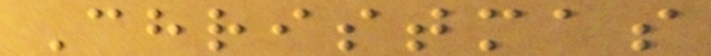Christmas
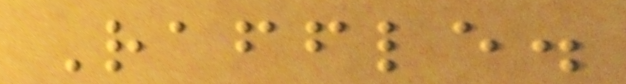Raffle.
